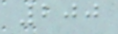200
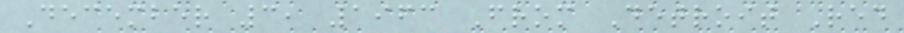December 3, 1963 From Detroit Red
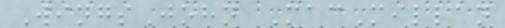WingsJohn MacMillan
